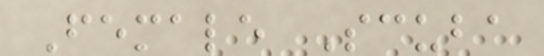Female Scuba
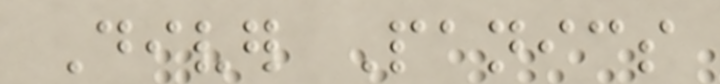Diver Panics
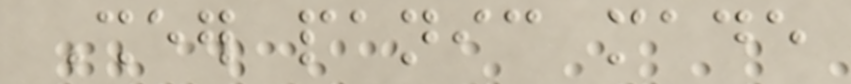Sheer panic made
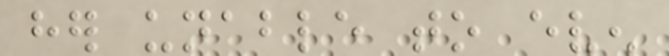her unable to even
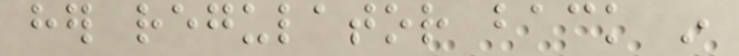her regulator back in
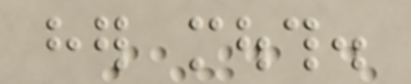her mouth.
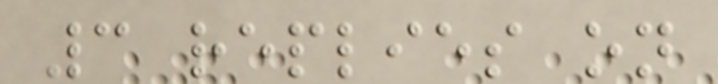3 replies on
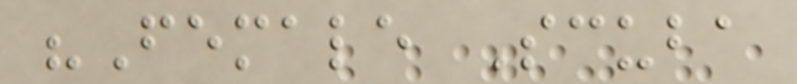"Female Scuba
